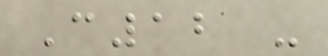C12 -
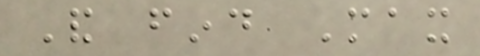And find Max
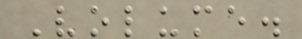Volume.
